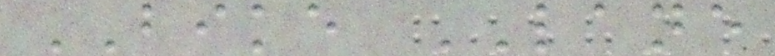BIKE LANE
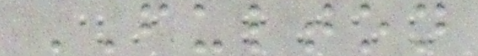FULTON
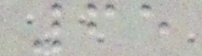65
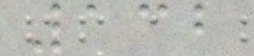132
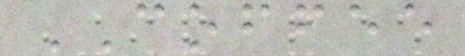COFFEE
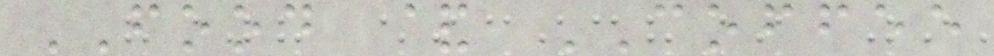FOOD & COFFEE
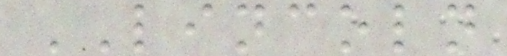LINCOLN
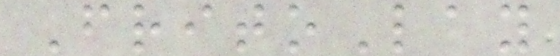FritoLay
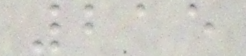215
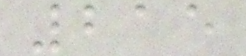215
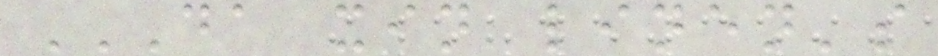DA XIN LINEN'S
